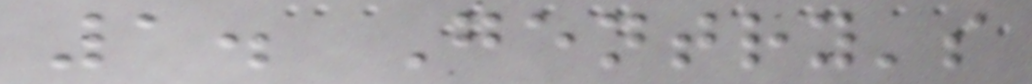1. Gentry's
